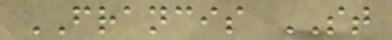FRANCIS ST
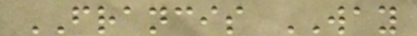FRANCIS WAY
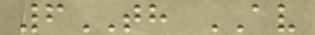6TH AV
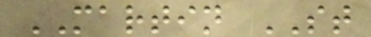MARTIN ST
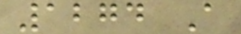1274 A
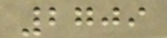2709
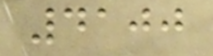4100
